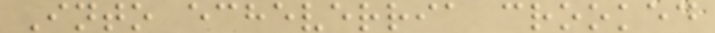Into echeverria crooked
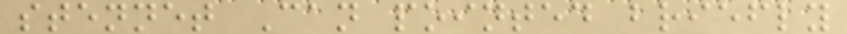stennet Can pointed briefly
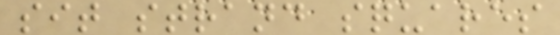sit strand squares
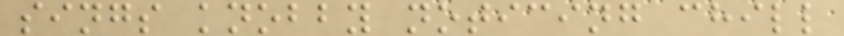sings knobby noticing chill
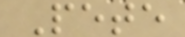Pete
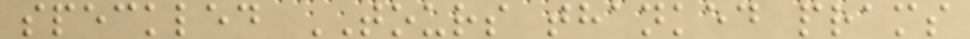speckled TOURS thanked prams
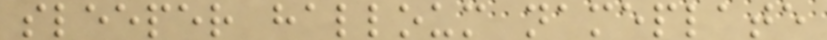sleeper halloum nameplate
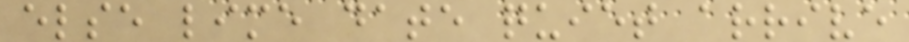else lime date quiet arrive
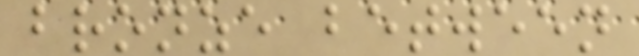bronze between
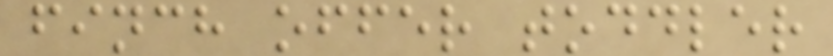finch offer toddler
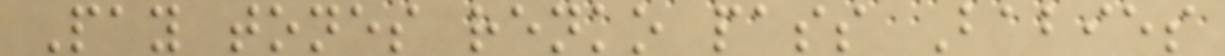Pay tones renko pass Babies
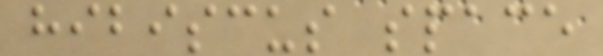hibiscus space
